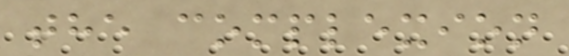the complexion
